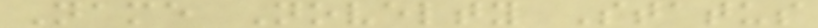Name Novelty Status
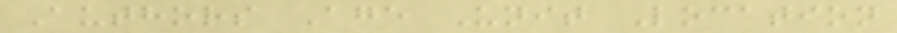Authors Age Unit Location
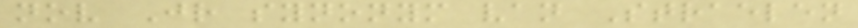nov Jr synonym van Straelen
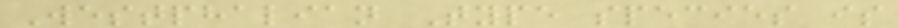Westphalian Type species is
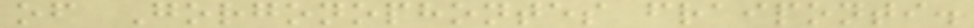of Gorgonophontes fraiponti.
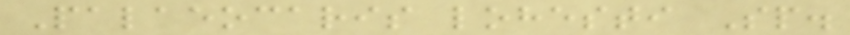Palaeocaris lohesti Sp.
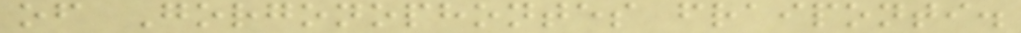of Gorgonophontes fraiponti.
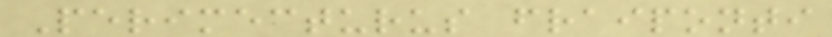Perimecturus fraiponti
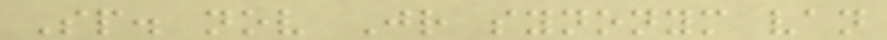Sp. nov Jr synonym van
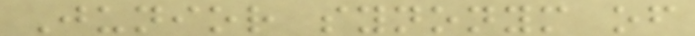Junior synonym of
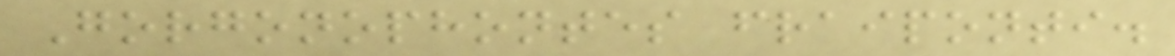Gorgonophontes fraiponti.
